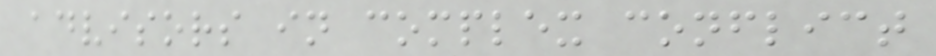advisors in complex conflict
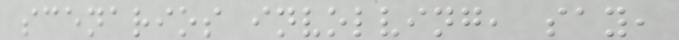scenarios involving, say,
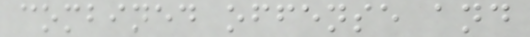combined offense and
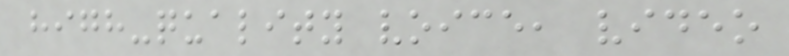high-quality voice, video
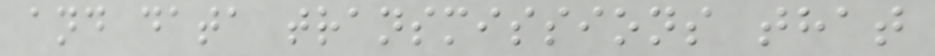and data transmissions that
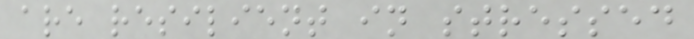are resilient in stressed
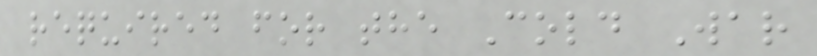required for the Cold War
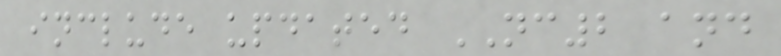include updated NC2 and
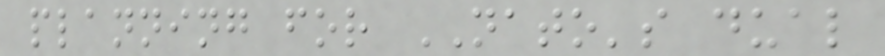planning for NATO's dual
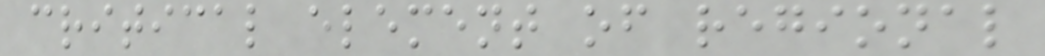critical element of regional
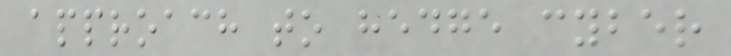approach to hedge cyber
